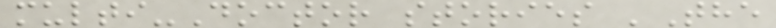multi-Doctor stories 'The
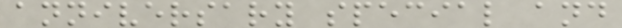anniversary special and
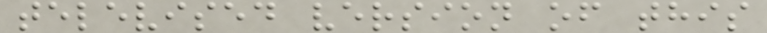televised version of this
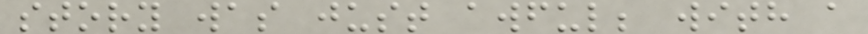story was just awful; with a
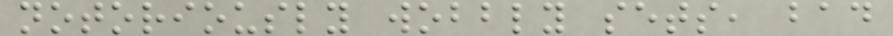notoriously wobbly sets, bad
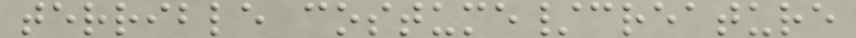terrible costume/creature
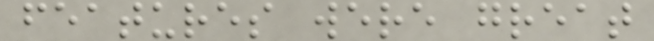features were great
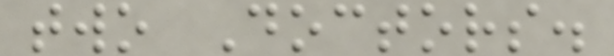two Doctors.
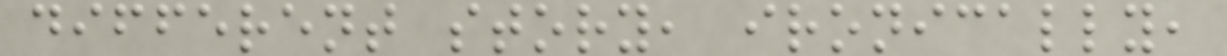different story, ironically,
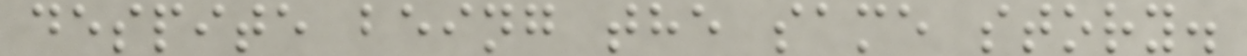despite being the same story.
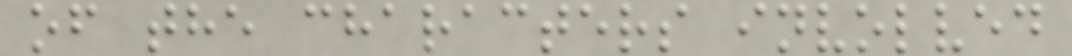of the characters involved
